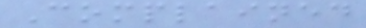Complained
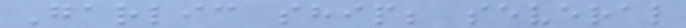Garlic ship; several
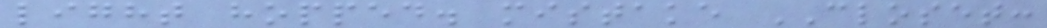light hopped. mistake CLOSET:
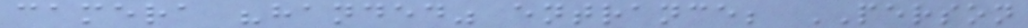camera "handed" entrance; PERSON
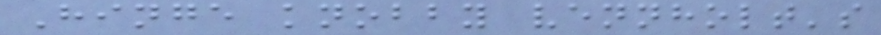Hinge knobby vennholt's
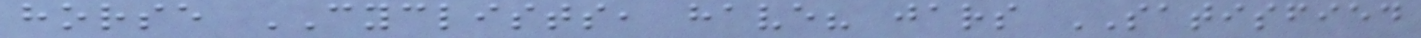horse CYCLISTS, have? jars SATISFIED
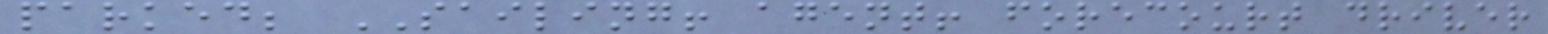parked; SAILING! agent! forecourt driver
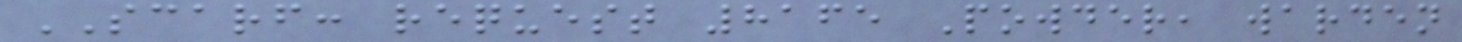SCARF: request 8165 Powder, warden
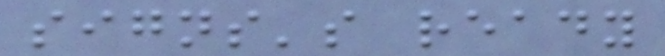signs's ready
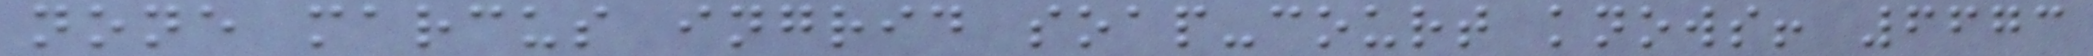none marcus ingrid soap-court knows! 6673
